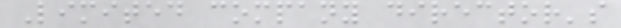Limited company director's
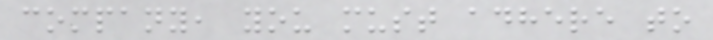company, you must adhere to
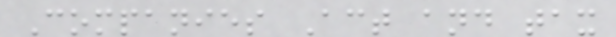Companies Act and tax
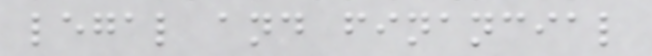legal and financial
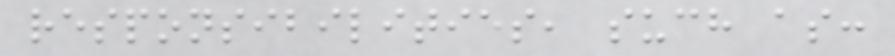responsibilities, such as:
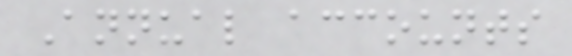Annual accounts
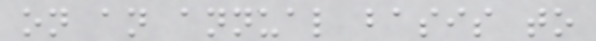on an annual basis to
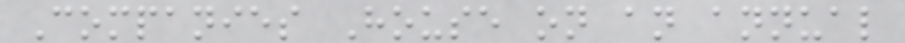Companies House on an annual
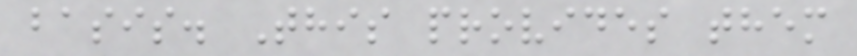basis. This provides them
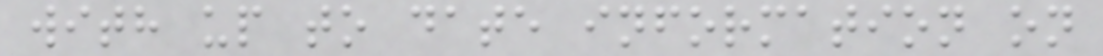with up to date information on
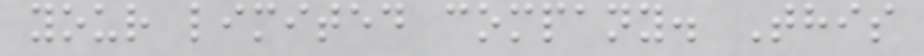your limited company. This
